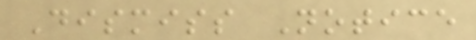Dismiss Notice
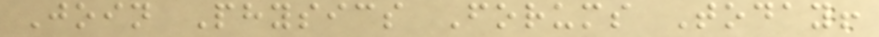Join Physics Forums Today!
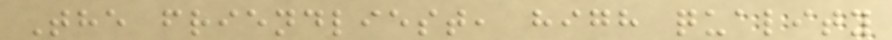The friendliest, high quality
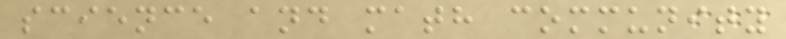science and math community
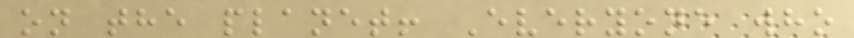on the planet! Everyone who
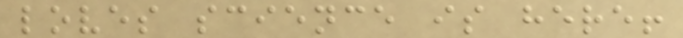loves science is here!
